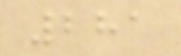281
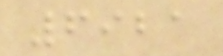6921
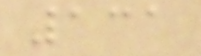131
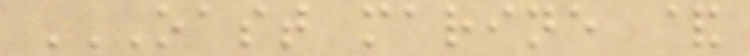OAST MARINE &
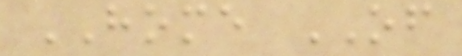HOME OF
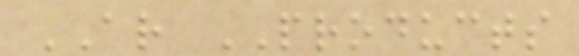AR PRODUCTS
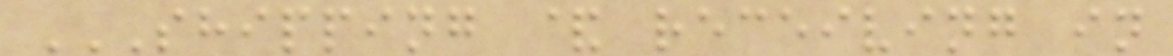SHIPPING & RECEIVING IN
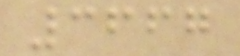3667
